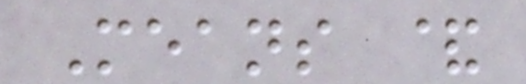Means &
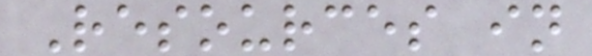Resources in
